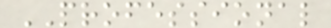PROFESSIONAL
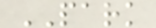PARK
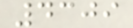4309
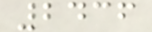2436
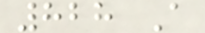828 A
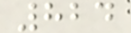824
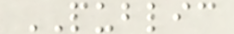PUBLIC
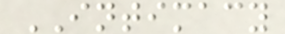INTIMACY
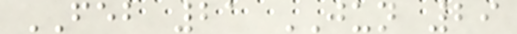FEB 21 JUN 29
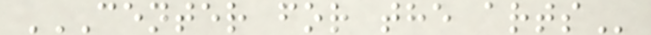CENTER FOR THE ARTS
